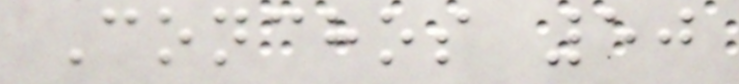Conchos 50
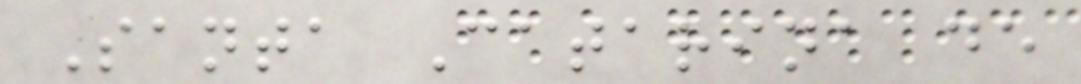Santa Catarina de
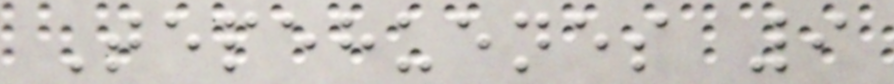Tepehuenes 9
